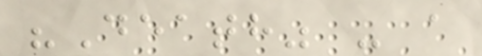"Death" - a
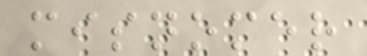misnomer
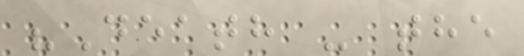"Death - the
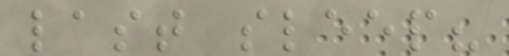last sleep?
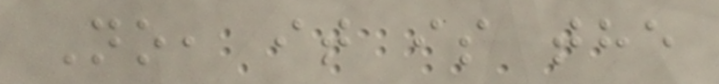No, it is the
